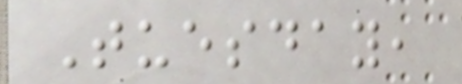Tuesday,
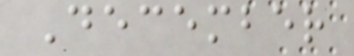December
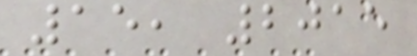15, 2015
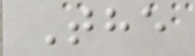The
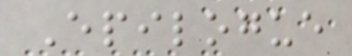Epilogue
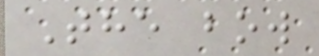The bow
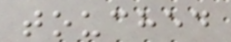touched
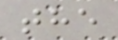the
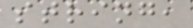string,
